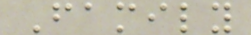Family
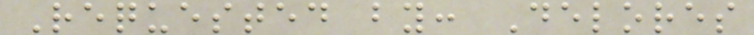Requested by: Delores
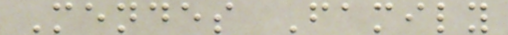Mendes Family
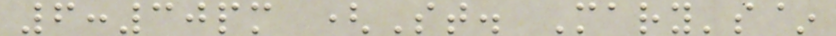6:30pm (St. Mary's~
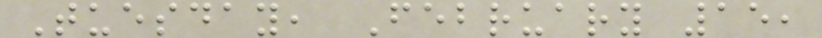Tuesday, February 15,
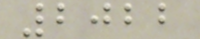2022
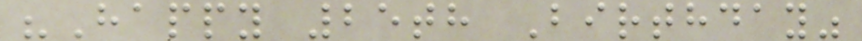"Happy 25th Birthday"
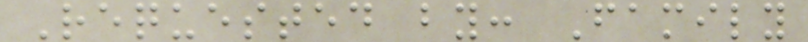Requested by: Family
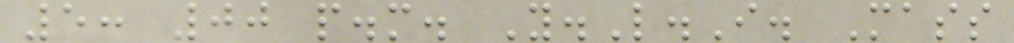5: 00 p.m. Y.L.I. Mass
